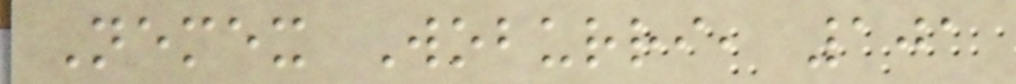Nemex Woburri, 101
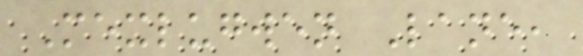Mexlugwen Lane,
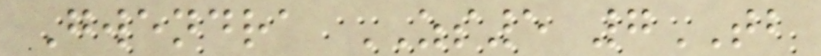Gwendra ZS5 7TB
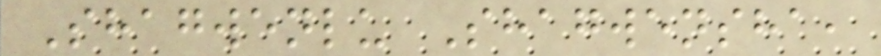Shagwenlu Shagwensha,
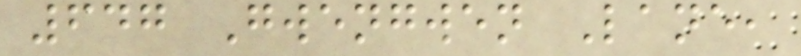647 Gwengwen Lane,
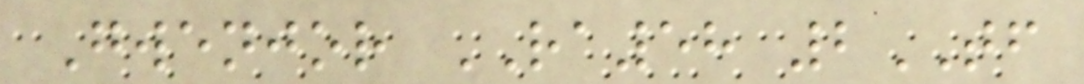Gwenjor RA58 2TF
